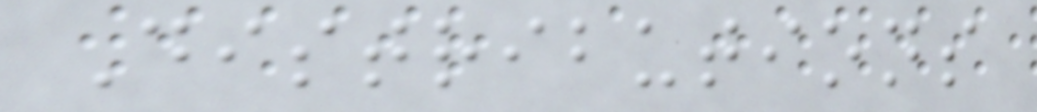Distributions
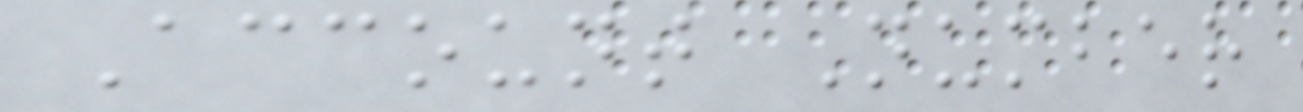Account Number
